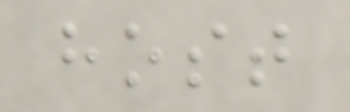host
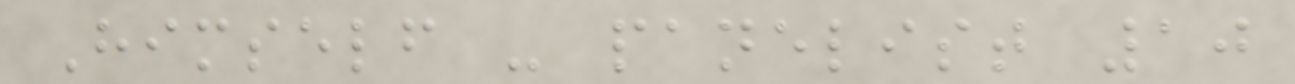Himself - panelist 10
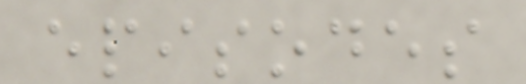episodes
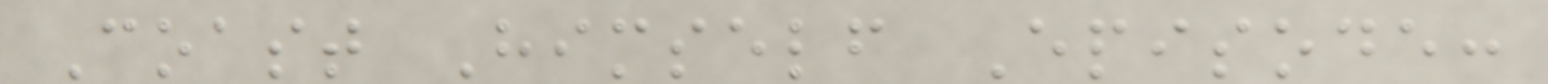Coast Himself Episode:
